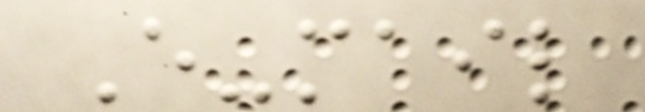E-mail
